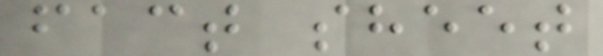fact sheet
